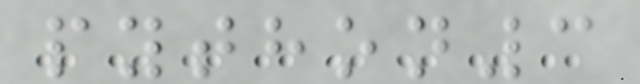python3
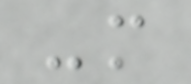-m
